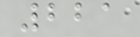221
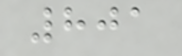801
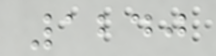1240
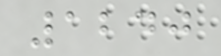1240
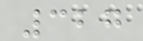327
